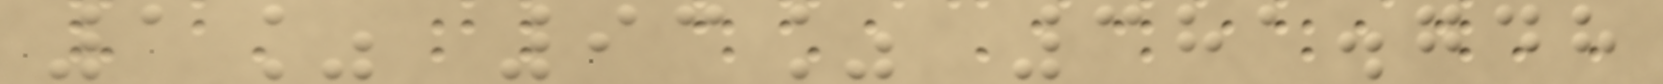1% 93% 381.748
